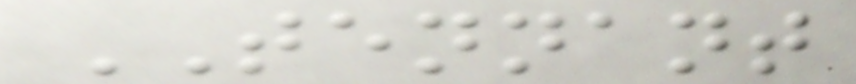TENNANT
